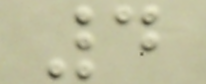4
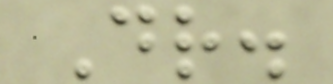Dr.
